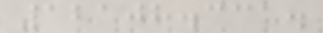12108.331.
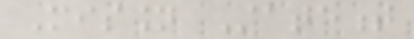Mission Statement
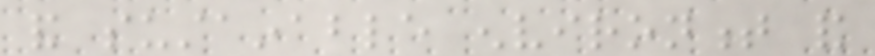and sustainable environment and
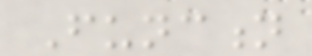Function
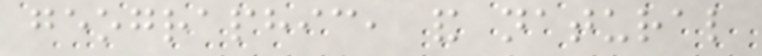geographic, and natural
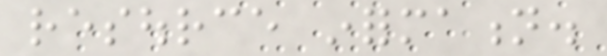resource information.
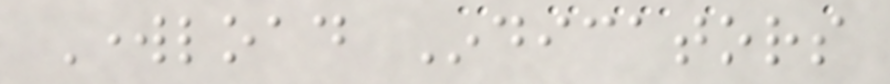Workload Indicators
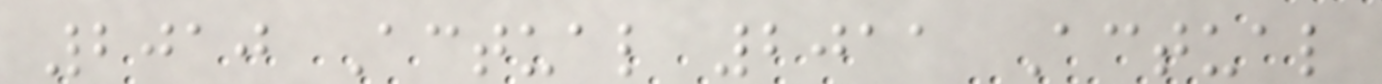2010 Actual 2011 Actual
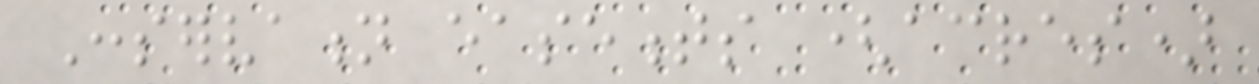Conservation easements (acres)
